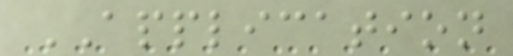APPLICATION
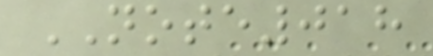NOTE018
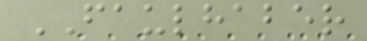FAULHABER
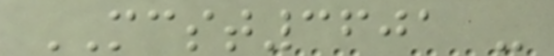MCST3601 -
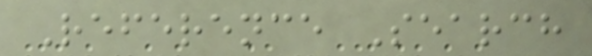Reference Search
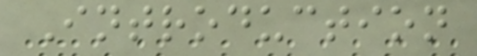Introduction
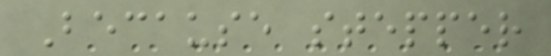Because stepper
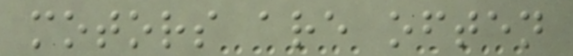motors are often
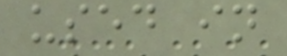used in
